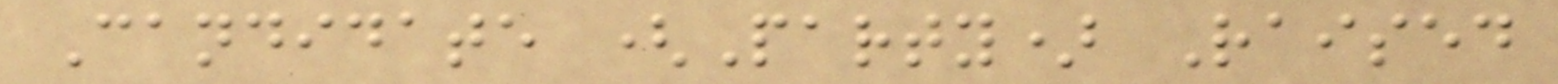Candidate (Party) Raised
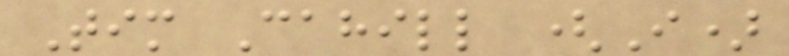Tim Cahill (I)
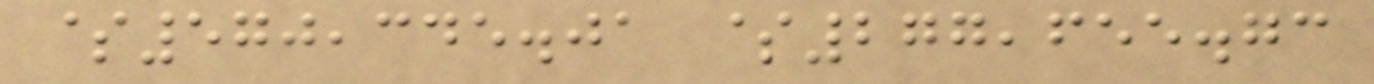$570,345.01 $277,655.73
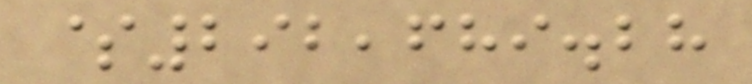$292,689.28
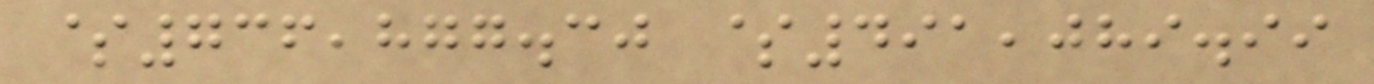$736,877.30 $491,089.99
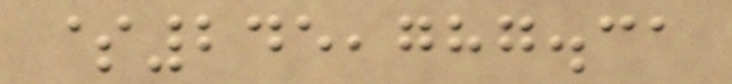$245,787.31
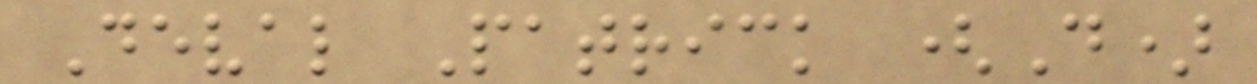Deval Patrick (D)
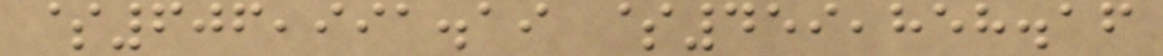$606,991.19 $459,858.16
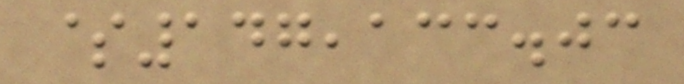$147,133.03
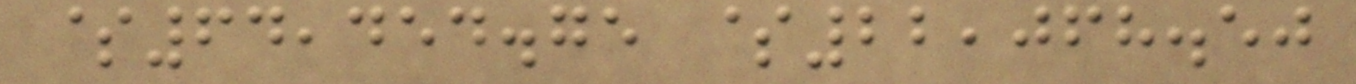$64,454.75 $22,068.50
